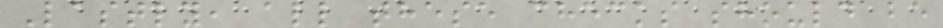Lastly, all these checks should be
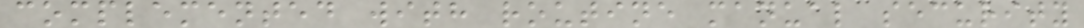complemented with routine manual security
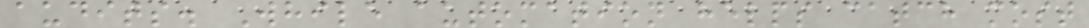audits. While automation helps catch most
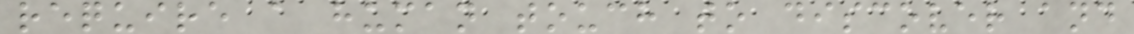require a human touch to discover and
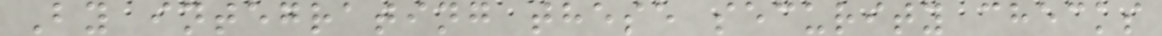By integrating these security checks
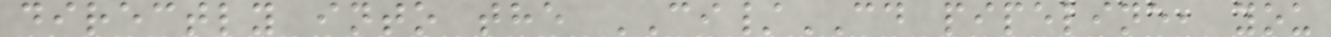directly into the CI/CD pipeline, you
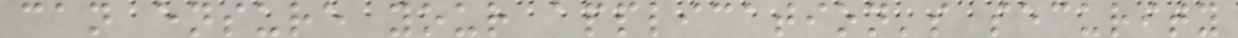can ensure your application's security
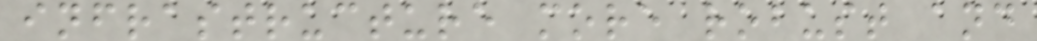infrastructure more robust and
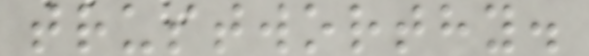trustworthy.
